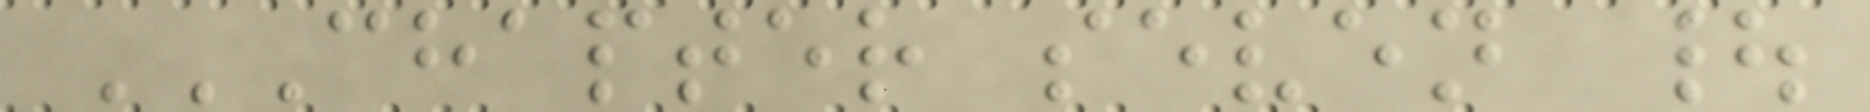CHAPTER SEVEN |
